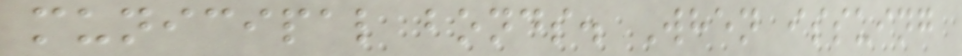municipal bonds. When issuing
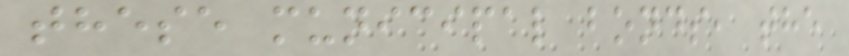these municipal bonds, the
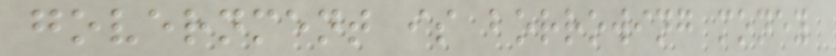government is borrowing money
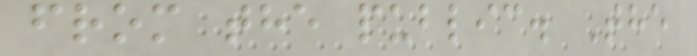from the public. The
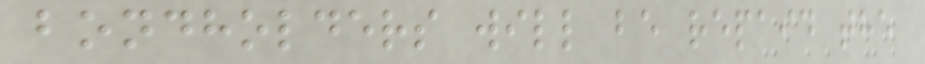bondholders will be repaid the
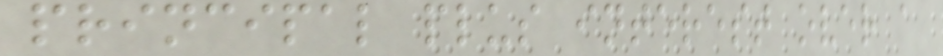principal plus interest over a
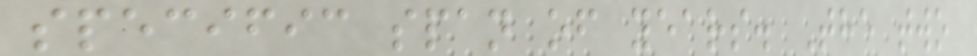specific span of years. The two
